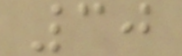30
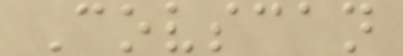Covscan
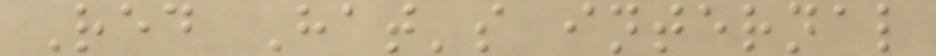Red Hat's internal
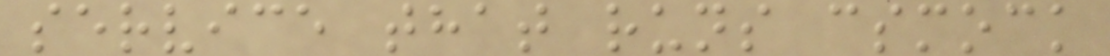service that runs csmock
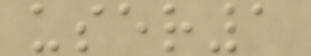user1
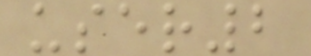user2
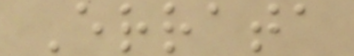Errata
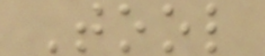Tool
